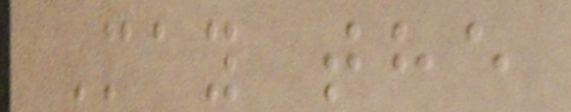May the
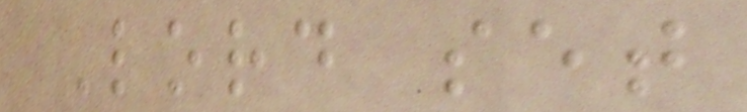Lord set
